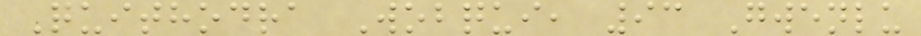Quithodra Wobqui, 93 Gwenlu
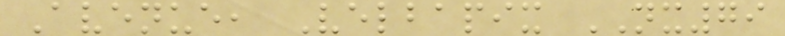Avenue, Velbapix NX79
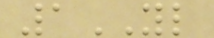1YL
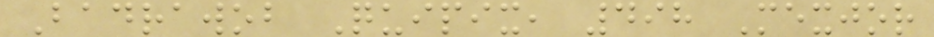Badrawob Quipix, 498 Mexjor
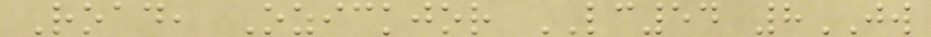Road, Ozickjor LC54 8JW
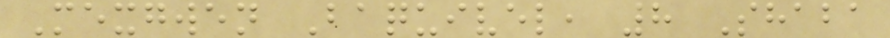Mexgwen Baquivel, 8 Shaba
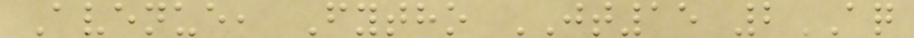Avenue, Fytho JT15 2AQ
